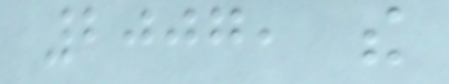2007, the
